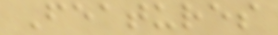Features
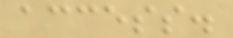access.
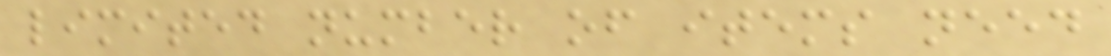limited number of items need
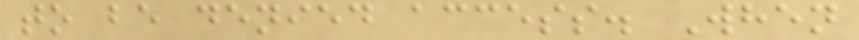to be denied access. When
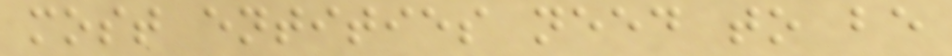most entities need to be
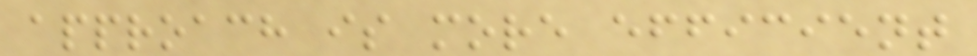approach is more efficient
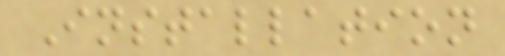Installation
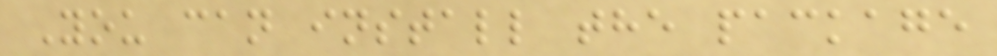You can install the package
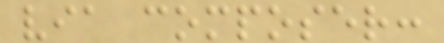via composer:
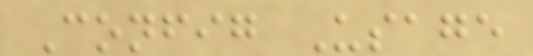Config Usage
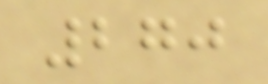270
